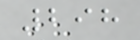298
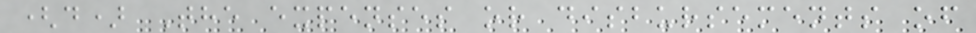(d) The expenses or disbursements of
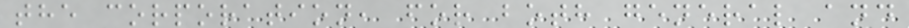the corporation, for both general and
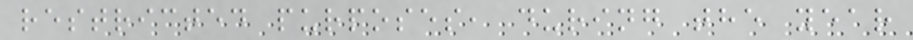restricted purposes, during the year
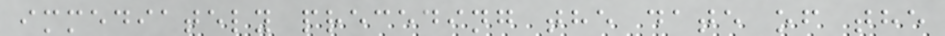immediately preceding the date of the
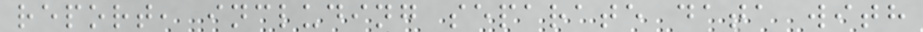report, including separate data with
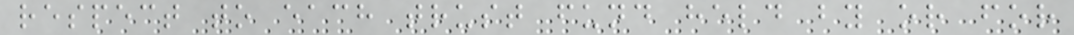respect to each trust fund held by or for
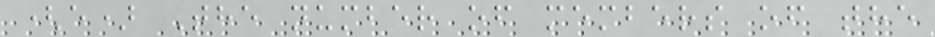(e) The number of members of the
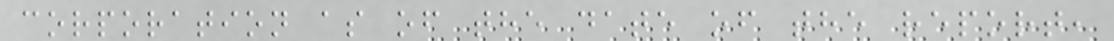corporation as of the date of the report,
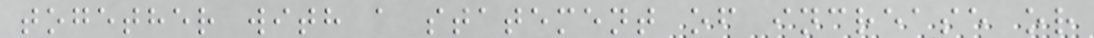together with a statement of increase or
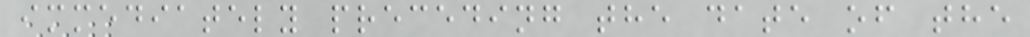immediately preceding the date of the
